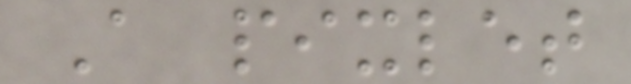A pixlet
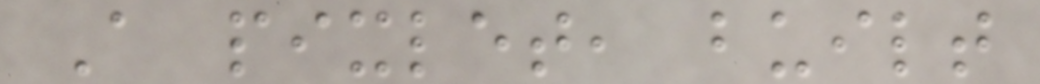A pixlet, built
